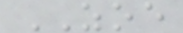ZOE
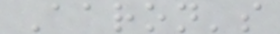Aaron's
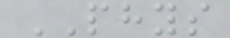PHYS
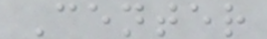Center
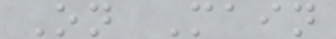On Main
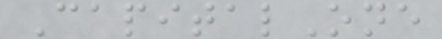CapitalOne
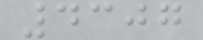4307
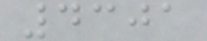4301
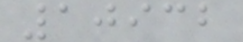10932
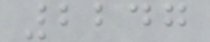2247
